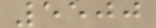5500
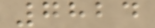7824
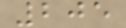205
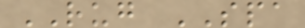RUG SPA
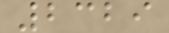2329
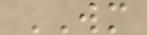WM
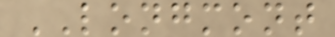LONGMONT
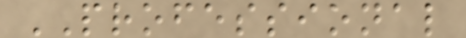PROFESSIONAL
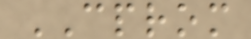CPROM
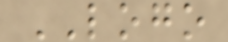LOGO
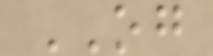OG
